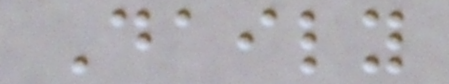Daily
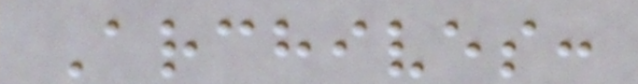Archives:
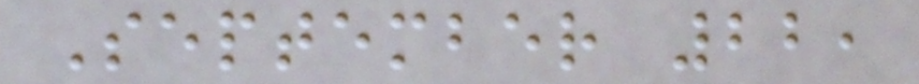September 22,
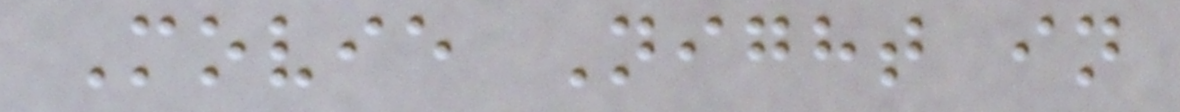Movie Night in
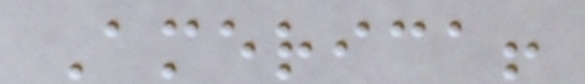America!
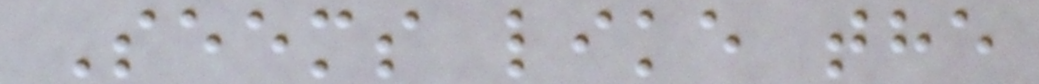Seems like the
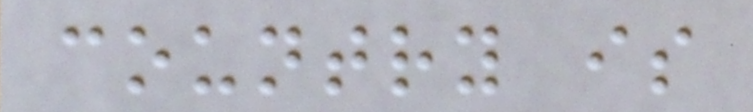country is
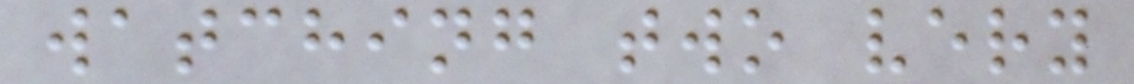watching two very
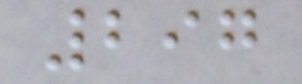297
